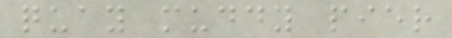quay muddy pier
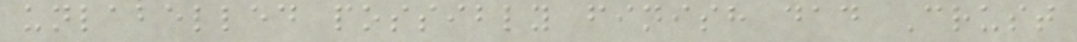unlabelled possibly finish dad Crust
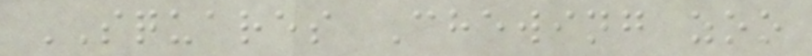SQUARES Chewing zoo
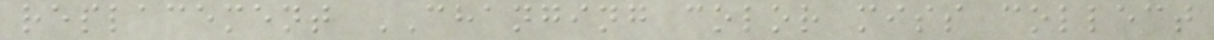replacement CHANGING color miss collect
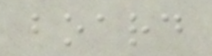board
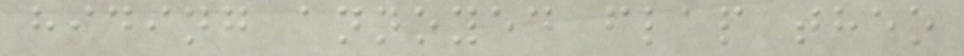hiding annoyed flap theo
